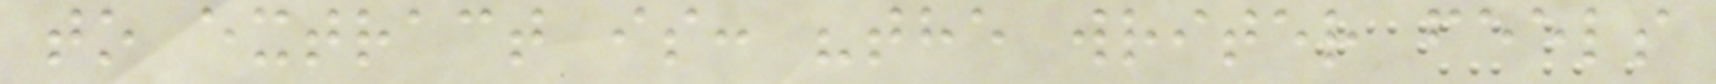to extract is: "the writer feels
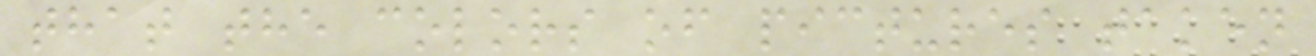that the colors of pictures taken
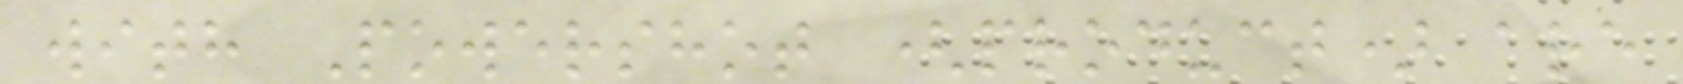with Powershot (product) are
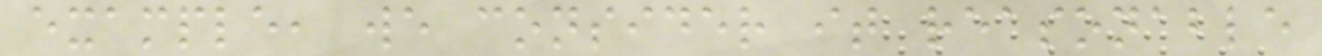example, we consider it reasonable
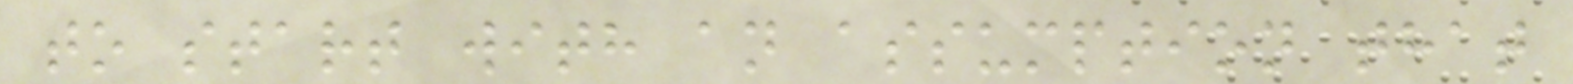to start with an assumption that
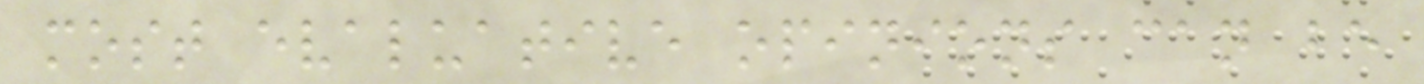most evaluative opinions can be
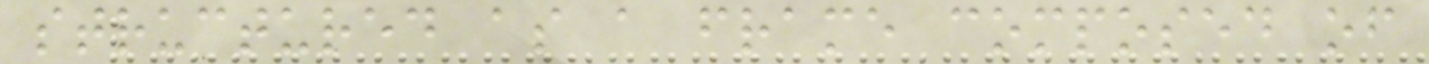structured as a frame composed of
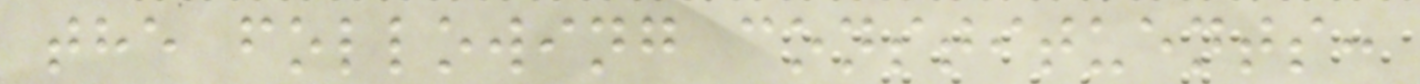the following constituents:
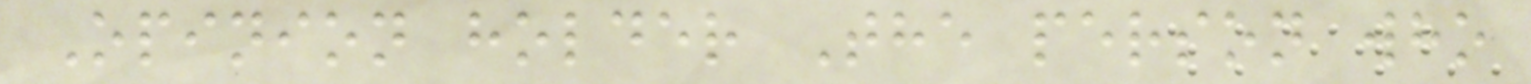Opinion holder The person who
